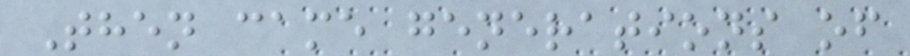Then came generations of
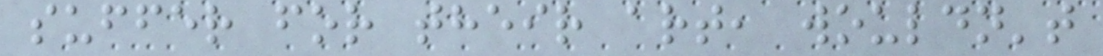suffer for their art, wouldn't
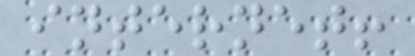internet!
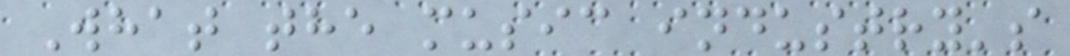What the music industry's
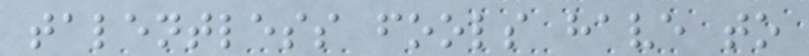talentless fools have to
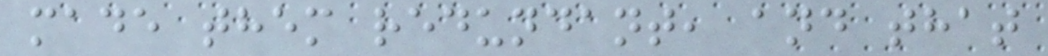made them redundant, and that
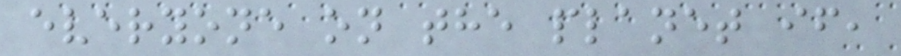everyone on the planet if,
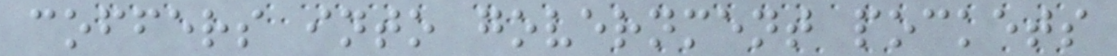coffers into government pockets
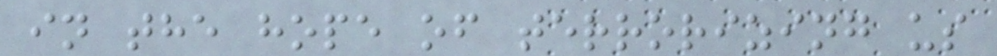in the hope of terrorizing us
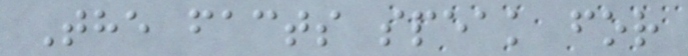The facts speak for
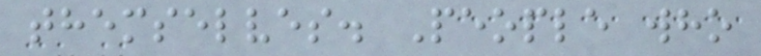themselves. People who
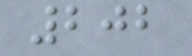202
